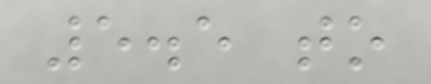5.5 to
